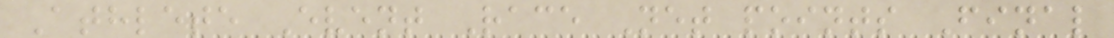Athlete Event Race Net points Final
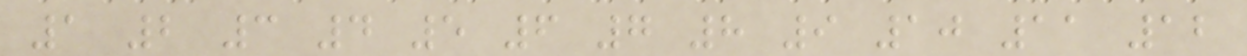1 2 3 4 5 6 7 8 9 10 11 12
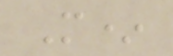M*
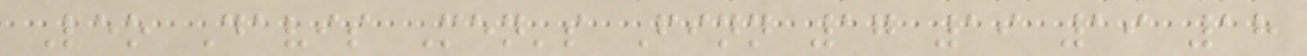Leo Davis Men's Finn 17 19 19 18
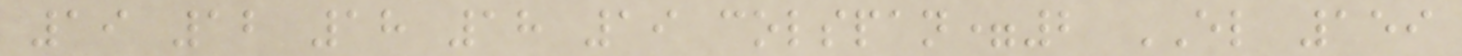19 12 18 18 19 colspan=2 EL 159
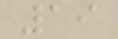19
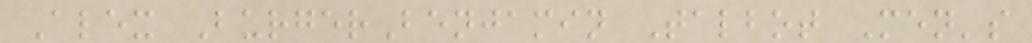Alex BurgerBenjamin Talbot Men's
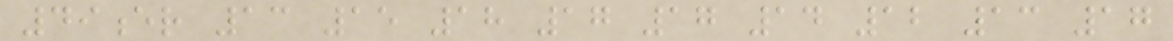49er 13 15 18 17 17 14 12 13 17
